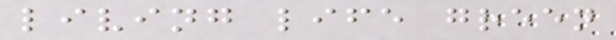living life green
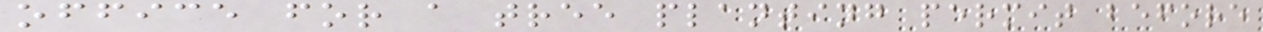office for a tree planting permit before
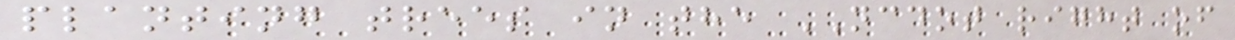planting trees in the NCDOT right of
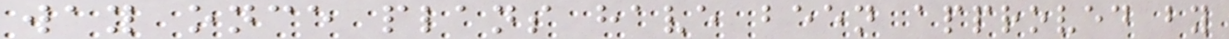way once plans have been approved by
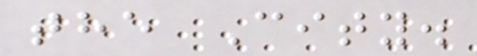the City.
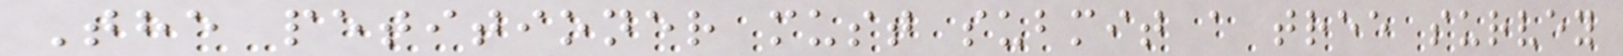The petitioner must submit a tree survey
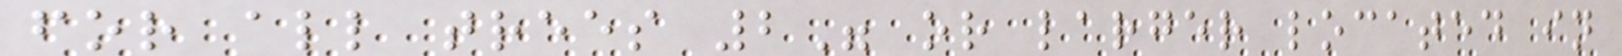for all trees 2" or larger located in
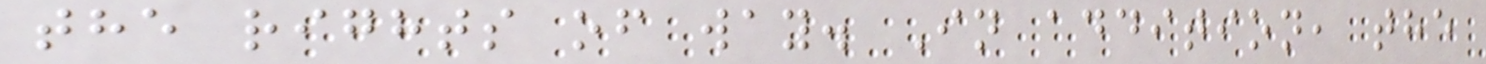the rights of way. In addition, the
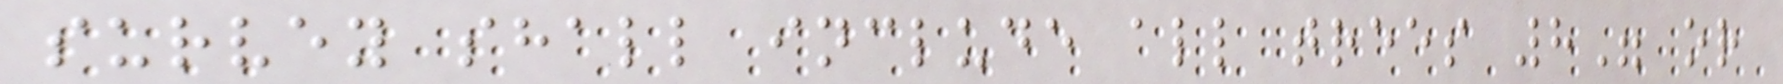survey shall include all trees 8" or
